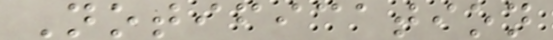Notification
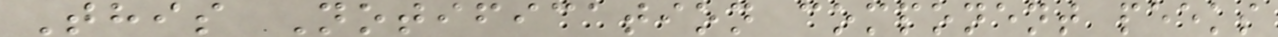This Notification component peeks
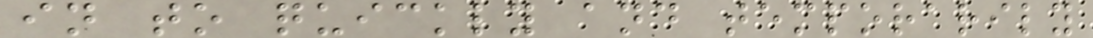in to quickly and temporarily
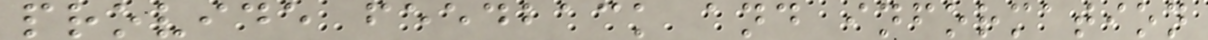provide feedback and information
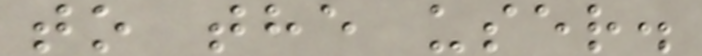to the user.
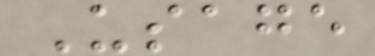Usage
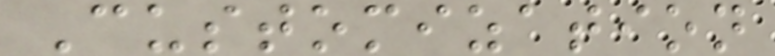Customization
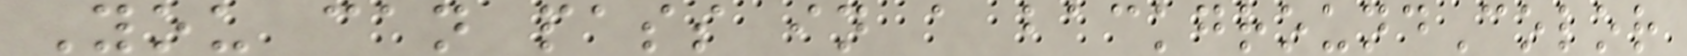You can pass in a backgroundColor
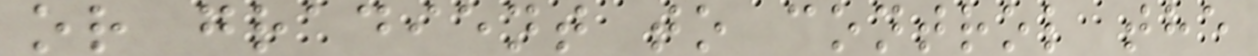or gradient to control the
